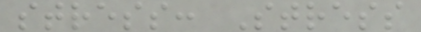stress: Stress
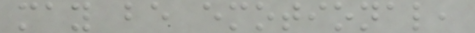may be emotional,
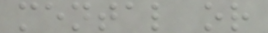mental or
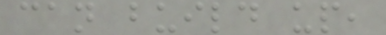can build up,
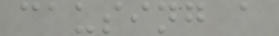causing a
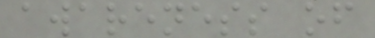awareness of
